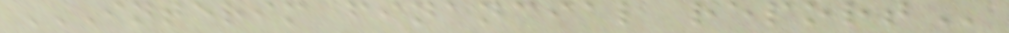INTERIM FINANCIAL REPORT
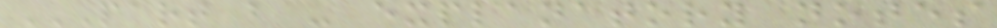PART B - EXPLANATORY NOTES
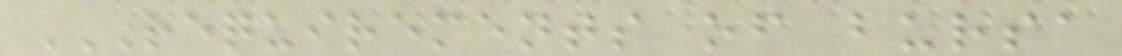REQUIREMENTS OF BURSA
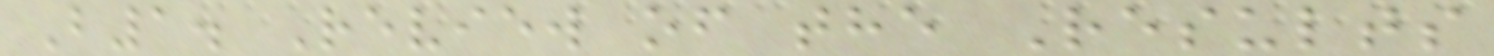B1. Review of the Results
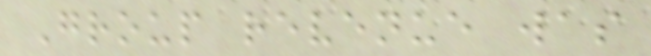Group revenue was
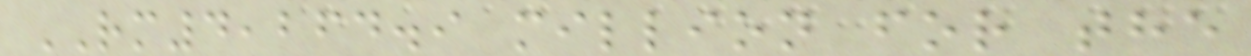RM4,264.9 million for the
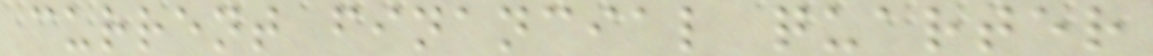current financial quarter
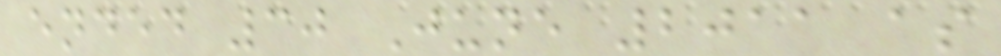ended 30 June 2011 as
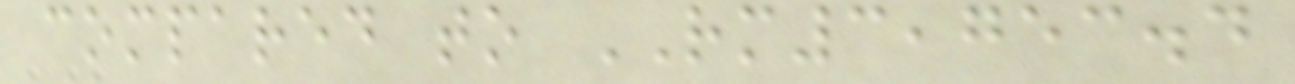compared to RM3,753.4
